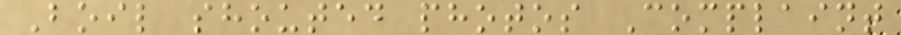Boil shouted photos Complaint
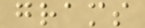grams
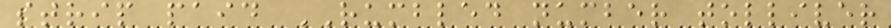strip paid RUMBLED number tolliver
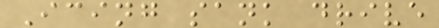Icing sank drive
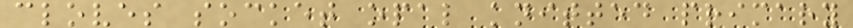cloves socket opal knitted primary
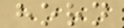horn
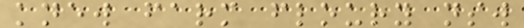knew farm floury nsw
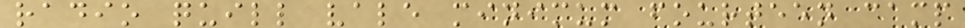radio quill vale minimum fourteen camp
